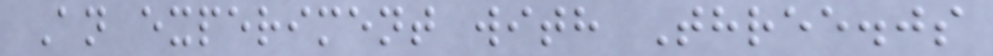An experiment with Three.js
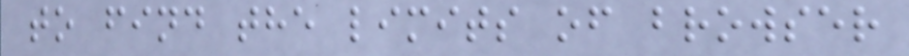to find the limits of browser
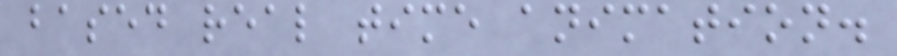based real time animation.
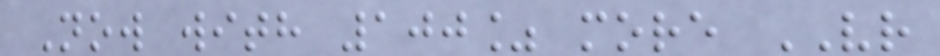Now with 100% more VR
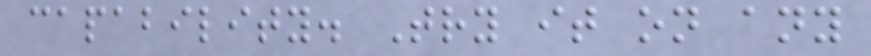capability. Try it on any
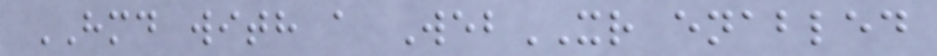HMD with a WebXR enabled
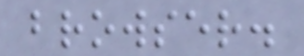browser.
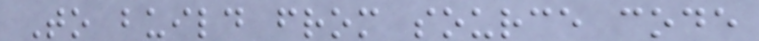To build from source code
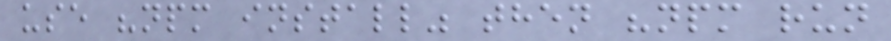use "npm install" then "npm run
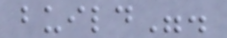build".
